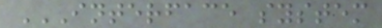INTERFACE SYSTEM
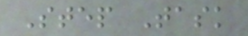Step Task
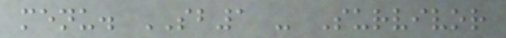menu. SB1 - Survivor
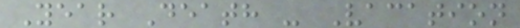Year Death - Vacation
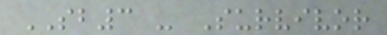SB3 - Survivor
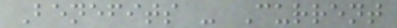Benefits - Current
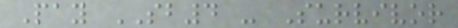Pay SB4 - Survivor
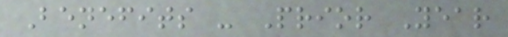Benefits - Prior Year
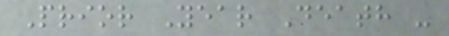Prior Year Death -
